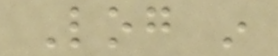Log in
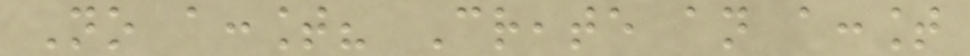No account? Create an account
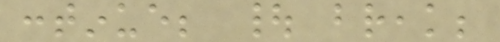continue; | break;
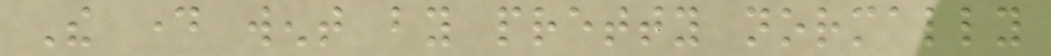The day went by pretty normally
